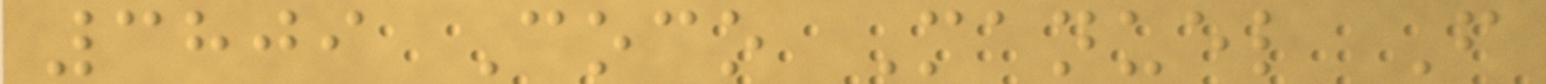3809 Coco Manuel F
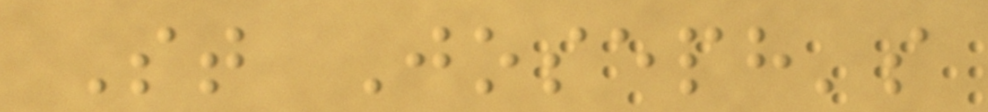St Joseph's
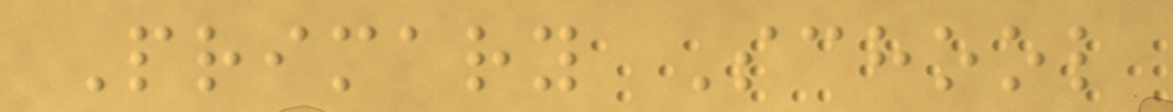Primary School
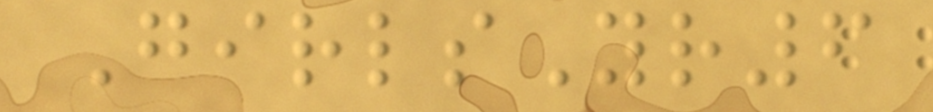GirlsYr6
